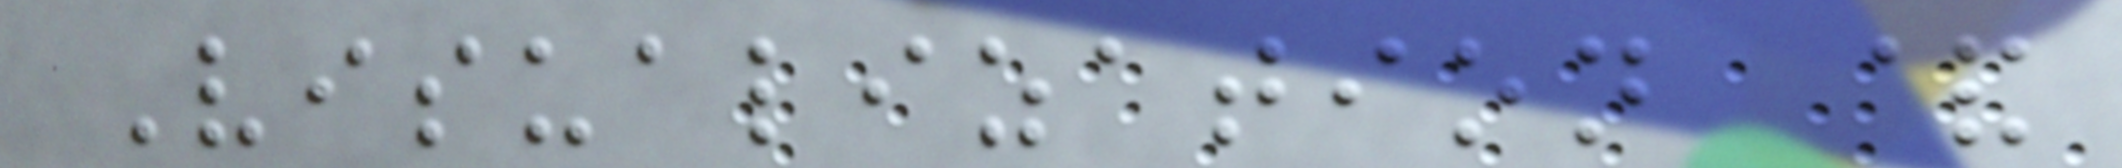Visualization &
